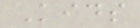Kids
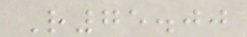R75.00
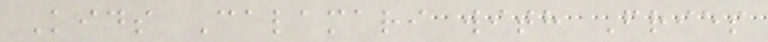Kids Calamari with Fries
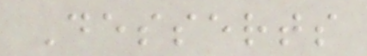Desserts
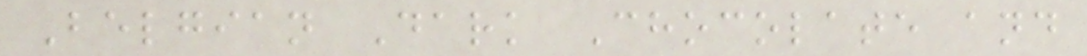Belgian Dark Chocolate and
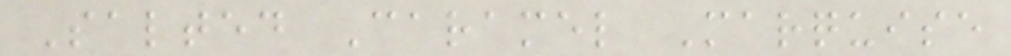Salted Caramel Marquise
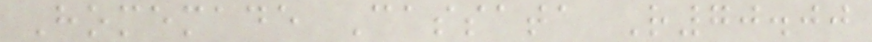Homemade Cassata R70.00
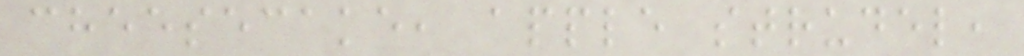cheesecake, apple strudel,
